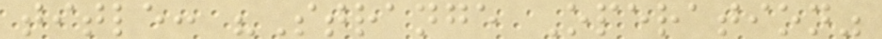title: "Strange Operation"
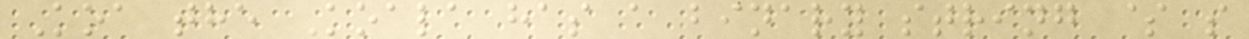Koa the Koala has a binary string $ s
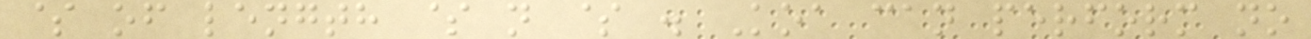$ of length $ n $ . Koa can perform no
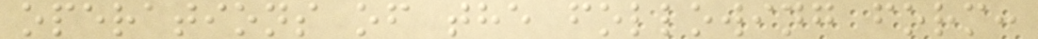operations of the following form:
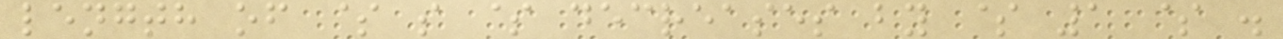length of $ s $ decreases by $ 1 $ .
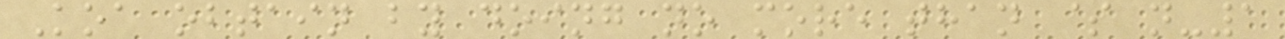Koa obtain by doing no more than $ n-1
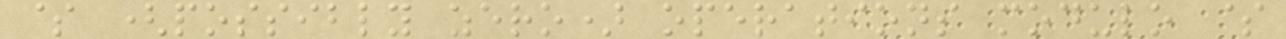$ (possibly zero) operations modulo $
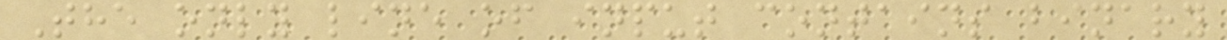The only line of input contains binary
